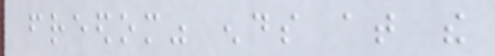freedom" ends at the
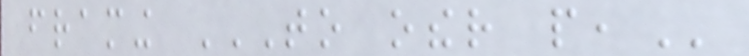framing TO OTHER PEOPLE,
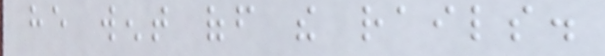he went off the rails.
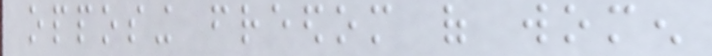opposing freedom of women
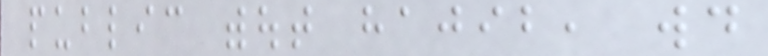public without hajib, would
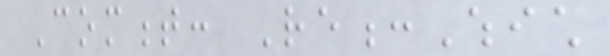Comment: Re:Which
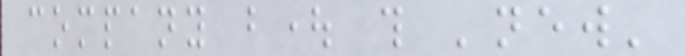company bought this 'new'
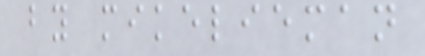by mikelieman
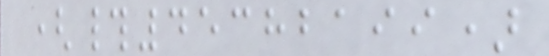(#45382199)
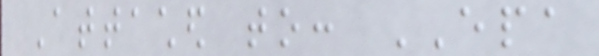Attached to: EPA
